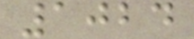1024
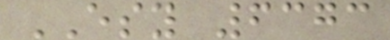ESY 6373
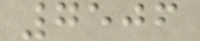7506
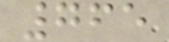765
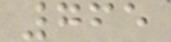765
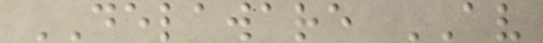DELAWARE AV
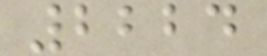2224
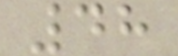48
